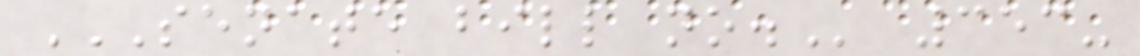SENATE BILL NO. 353-
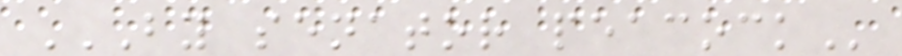BY SENATOR PEACOCK
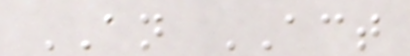AN ACT
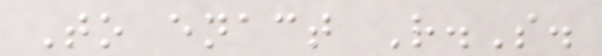To enact R.S.
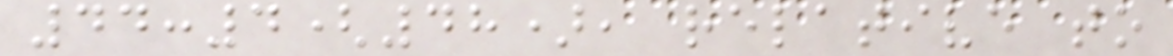44:4(48), relative to
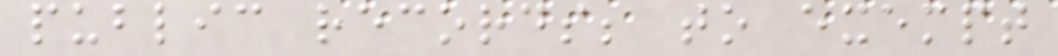public records; to exempt
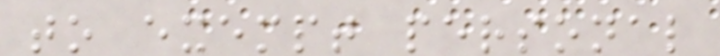to exempt personal
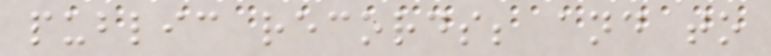public records; and to
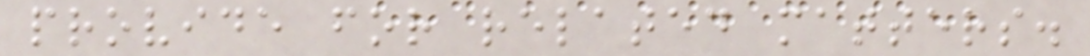provide for related matters.
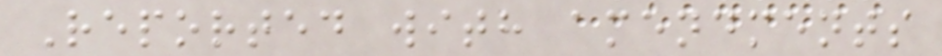Reported with amendments
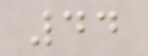44
